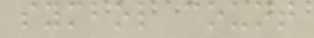symbol count
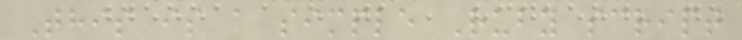This is a simple Ruby script
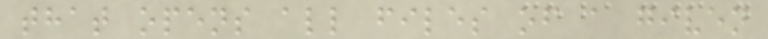that opens all files of a given
